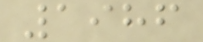1986
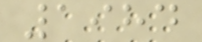1984
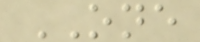ONE
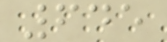645
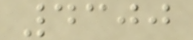4300
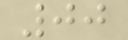00
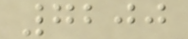7200
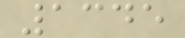1345
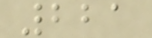221
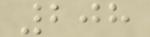208
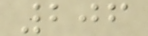206
